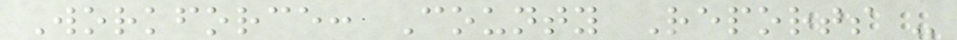Workforce: County Reports -
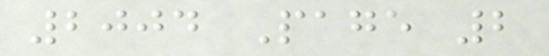2004 Page 2
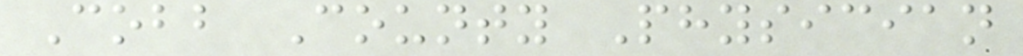Cobb County Physician
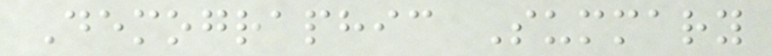Demographic Summary
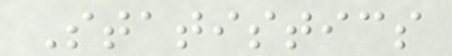Statistics
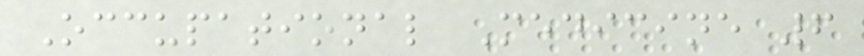Occupational Medicine 6
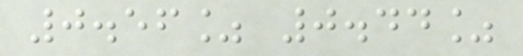0.56% 0.44%
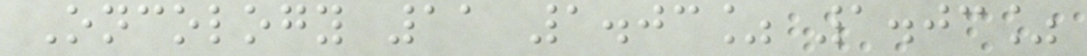Oncology 11 1.03% 1.03%
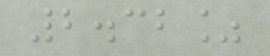2.32%
